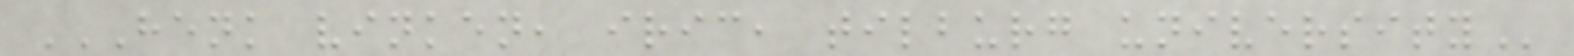HENK VINKEN, IRIC, TILBURG UNIVERSITY
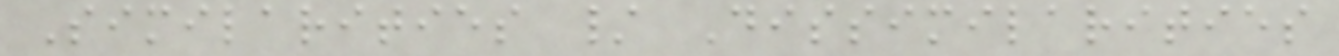Similarities / Dissimilarities
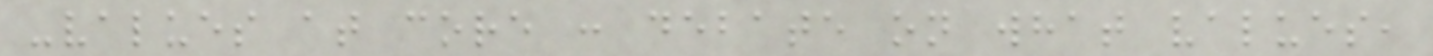-values at core : debate on what values,
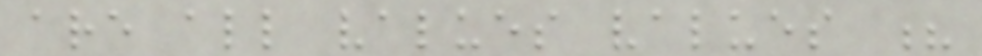are all values values ?
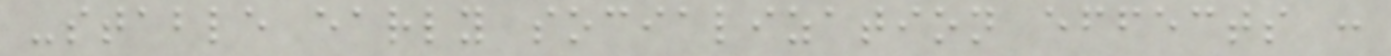-stable early socialization effects :
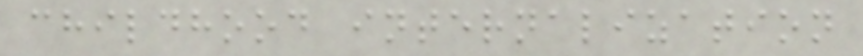childhood internalization
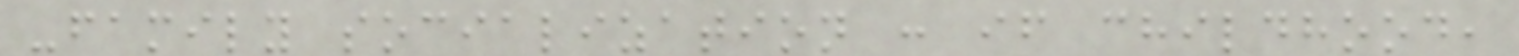-family socialization : if childhood,
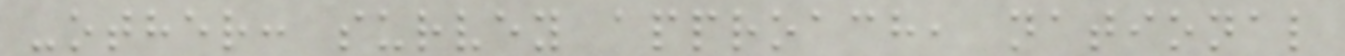-other: survey approach, national
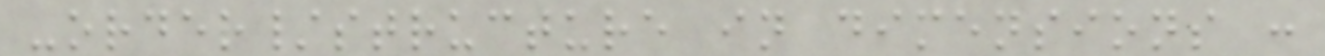-order/structure in dimensions :
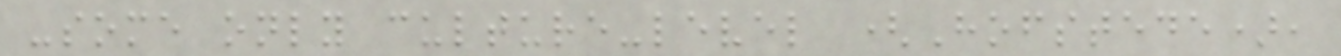-some only culture-level (Hofstede),
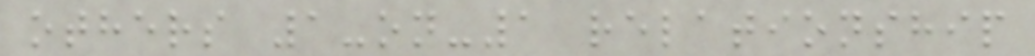others 1-on-1 relationship
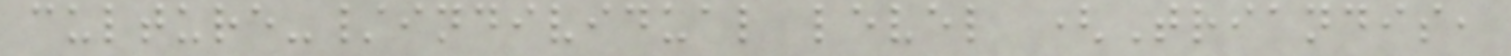culture-/individual level (Triandis,
